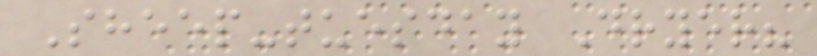Sheep-tuesday Dryer?
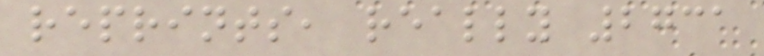reprints, really 2731
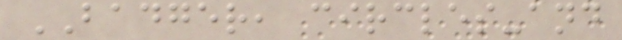BADGER, circles-and
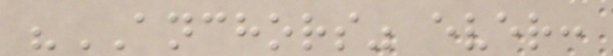"ANCHORS" ever:
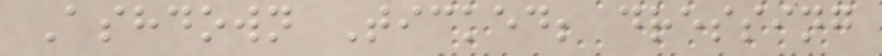Ashdown Ticked; dressing
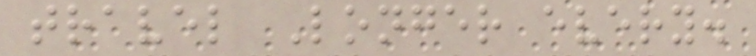travel Longer every.
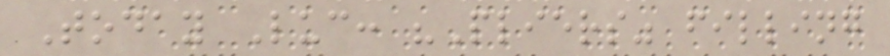Today Luc: "Pliers" filling
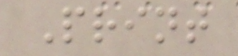Print
